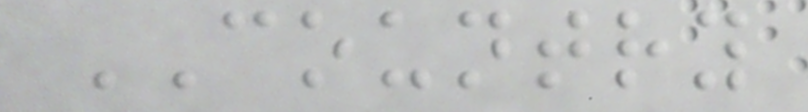COUNTRY
